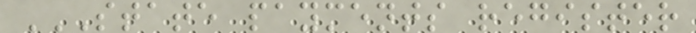STATE PAYMENTS REGISTER
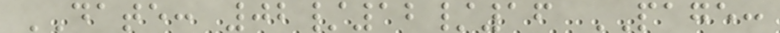DATE: 02/12/16 PAGE:
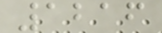1216
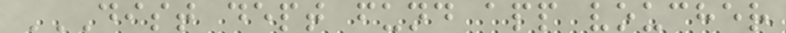DIST DEPT FUND APP VOUCHER
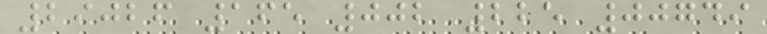29026 165 002 225 00749
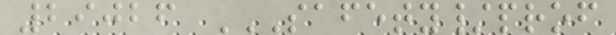29026 SAFETY/PROF
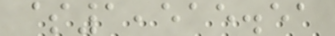$1,515.51
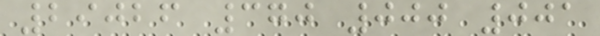29026 370 000 001
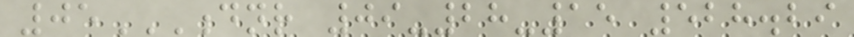05DNR 09-28-15 528.29
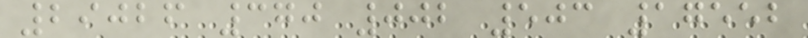29026 370 002 503 17552
